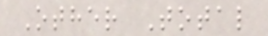Other Total
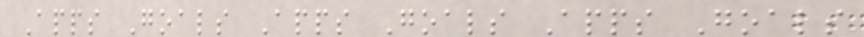Apps Goals Apps Goals Apps Goals
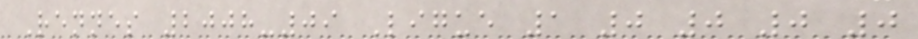Rennes 2008-09 Ligue 1 0 0 0 0
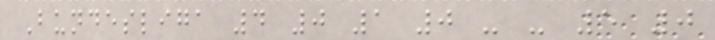Bundesliga 4 0 1 0 - - 5 0
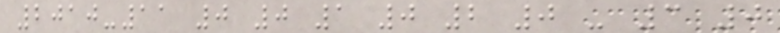2010-11 0 0 1 0 2 0 - 3 0
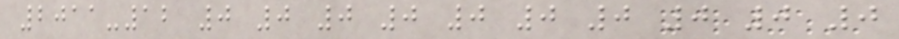2011-12 0 0 0 0 0 0 0 0 0 0
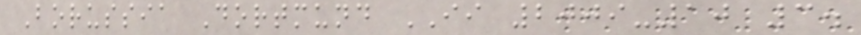Borussia Dortmund II 2009-10 3.
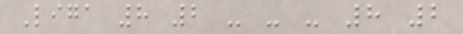Liga 8 2 - - - 8 2
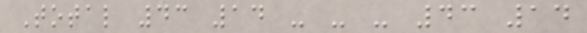Total 43 14 - - - 43 14
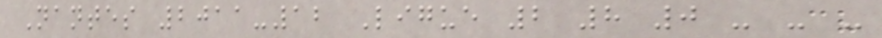Nantes 2011-12 Ligue 2 8 0 - - -
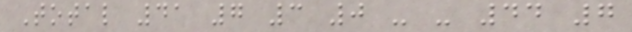Total 41 7 3 0 - - 44 7
